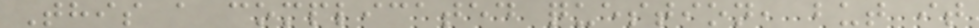This a complicated question, but it
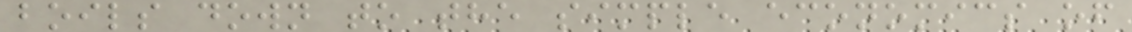boils down to the simple economics of
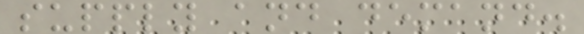supply and demand.
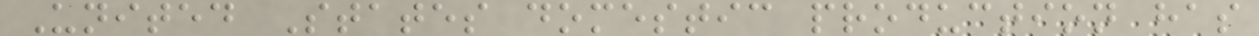United States domestic production has
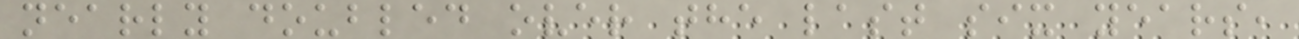nearly doubled over the last six years,
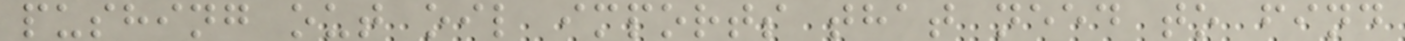pushing out oil imports that need to find
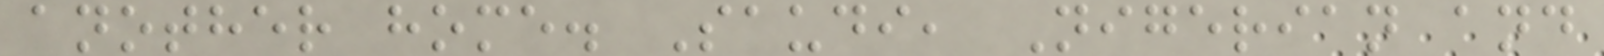another home. Saudi, Nigerian and
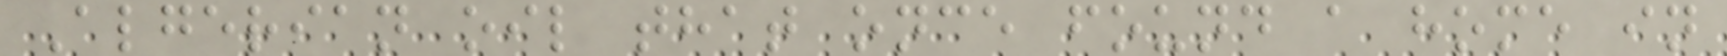Algerian oil that once found a home in
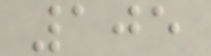105
